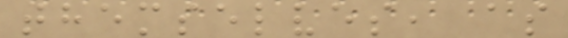themselves, as
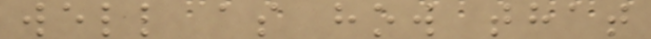well as how that
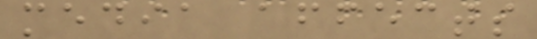media affects
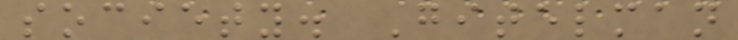society. Gitelman
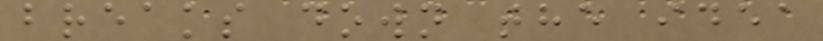breaks down the idea
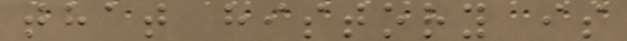that history is
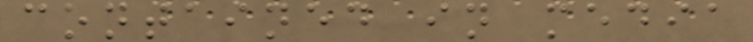contained in media
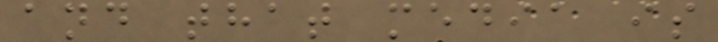and that media is
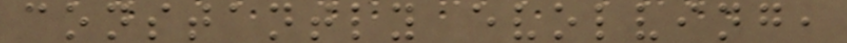constantly evolving,
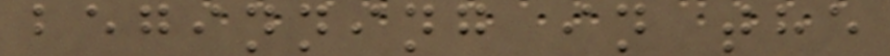beginning in the
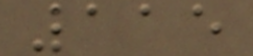115
